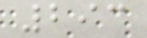293
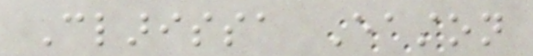Clarissa Easton
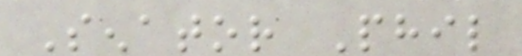Senator Phil
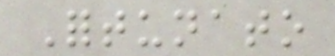Fortunato
